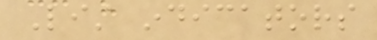List indicators
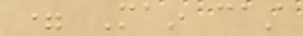= Main cast
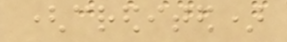(credited)
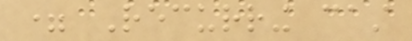= Recurring cast
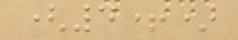(4+)
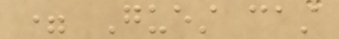= Guest cast
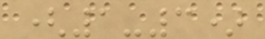(1-3)
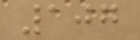107
